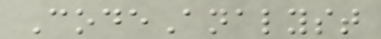CodeAnalyst
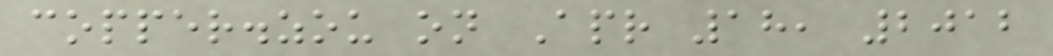copper.zou on Apr 18, 2012
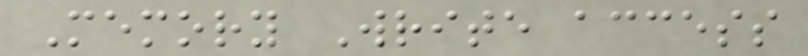Memory Write access
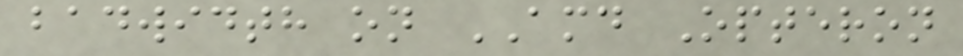badwidth on AMD Opteron
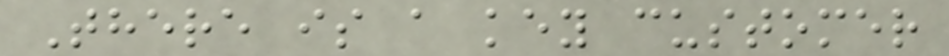There is a key customer
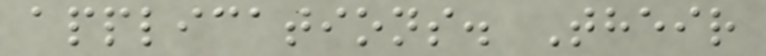applications. Their
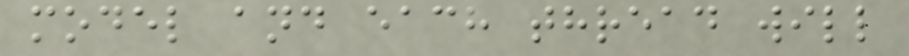model and each thread will
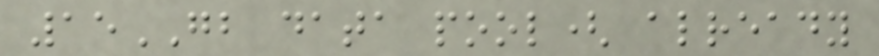15GB data pool( already
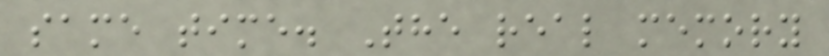same time. The real memory
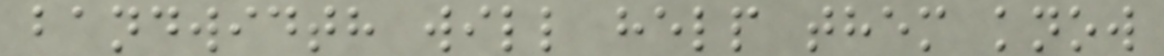bandwidth will help them know
